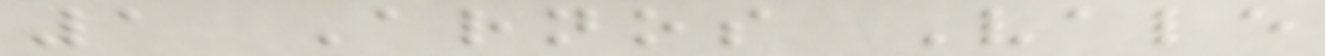1 Arnos Vale
